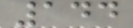144
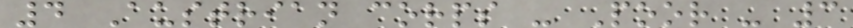4 Austrian corps - Poor - 3
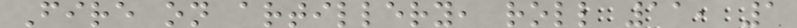Fire on artillery, roll 11, 1
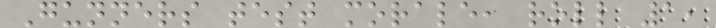Gunners test morale, roll 1,
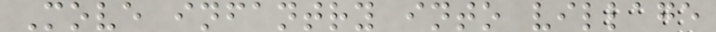Move infantry into village
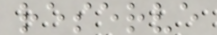reserve
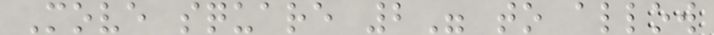Move square 2" to allow
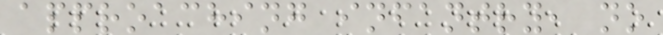approaching infantry, no
